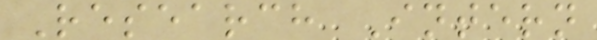Research Intern
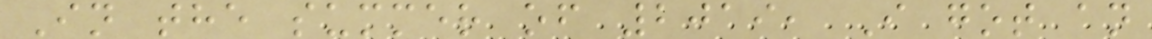In the summer of 2019, I got an
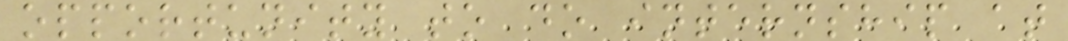opportunity to do internship at
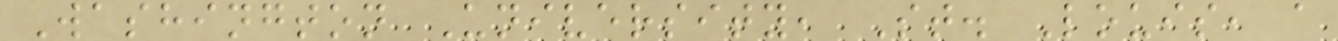Washington University, St. Louis, a
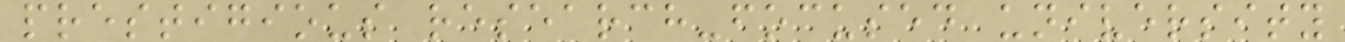prestigious research-focused university
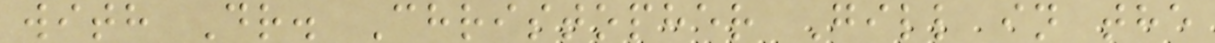with Dr. Christopher Gill in the
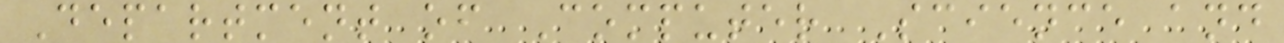Department of Computer Science and
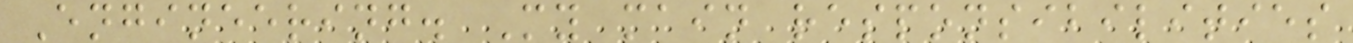Engineering. My main responsibilities
